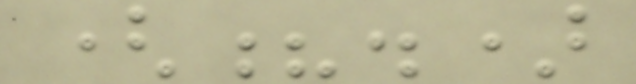(?.)
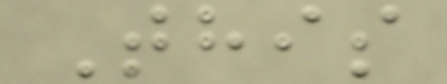This
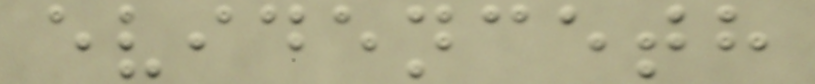evidenceth
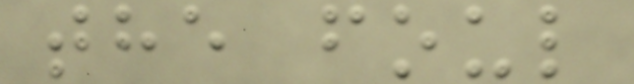the foul
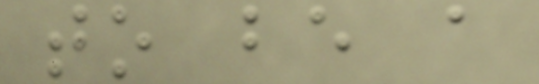to be a
